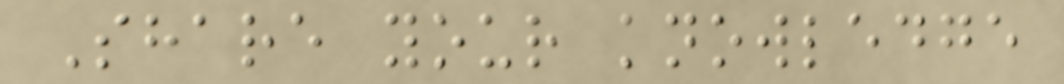Share your knowledge
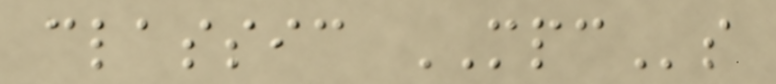classic MPCs
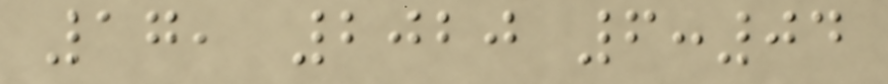17, 2020 6:04
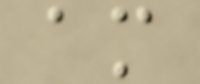am
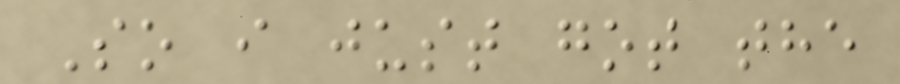So i just got the
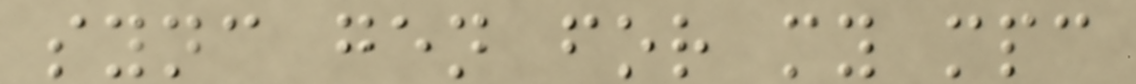sync gen for my mpc
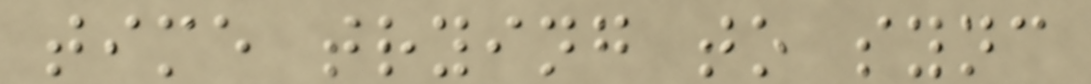time trying to sync
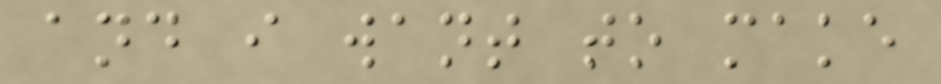and i want to make
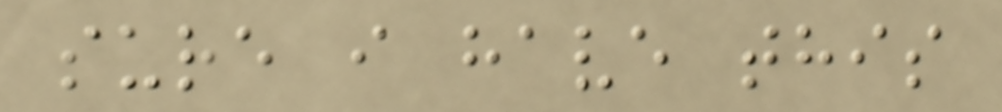sure i have this
